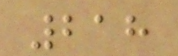218
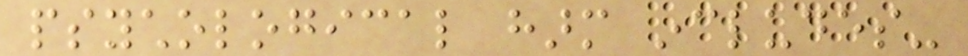psychological harm includes-
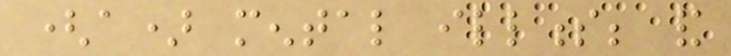(a) mental illness; and
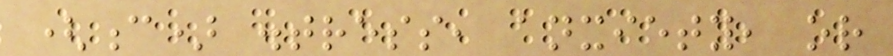(c) distress, anxiety, or
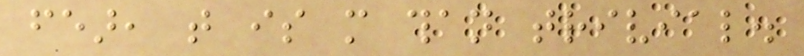fear, that is more than trivial.
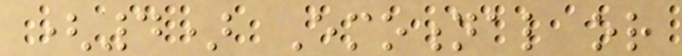(4) Emotional or
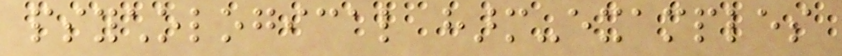psychological harm-examples
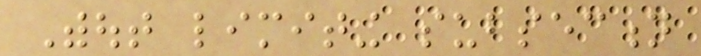Without limiting subsection
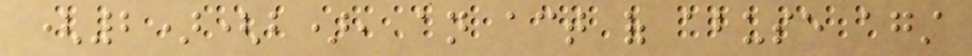(2)(b), an act of abuse against
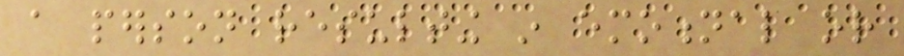a person resulting in emotional or
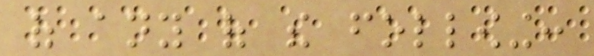of any of the following:
